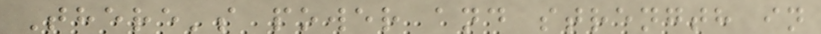There's power and strength in
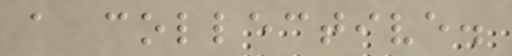a collective.
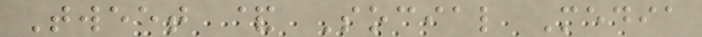Tweet & Social Media
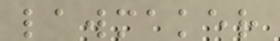lawmaker
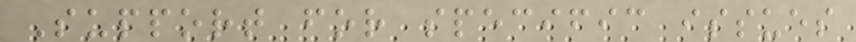Support for specific issues
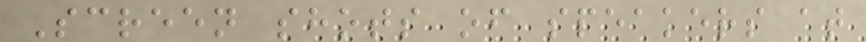Screen shots of speakers at
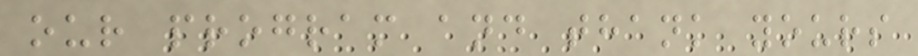our program and thank yours
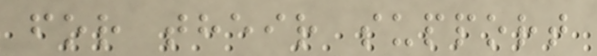for their support
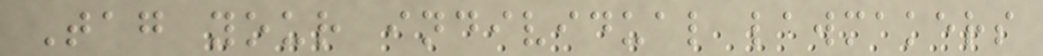Tag your individual lawmakers
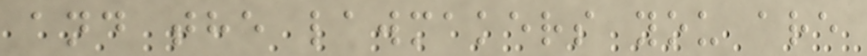and the lawmakers you are
